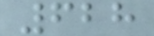628
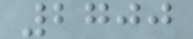2700
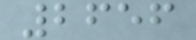2656
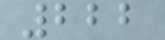222
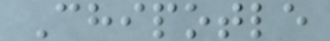Chipotle
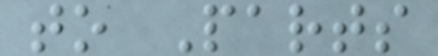to Parts
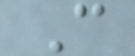C
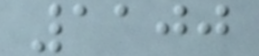1100
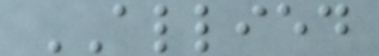ALLIED
